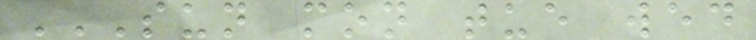SUN MON TUE WED
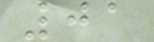01
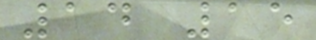14 15
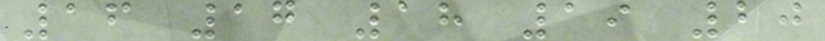16 17 18 19 20
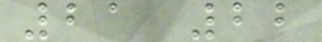21 22
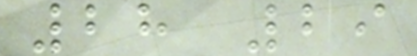28 29
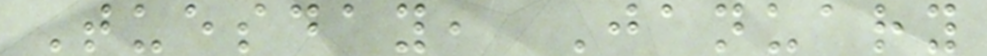Tuesday, January
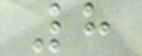8
